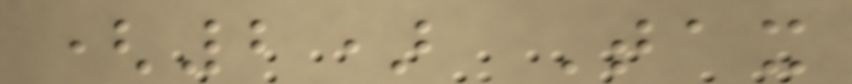(2) Tax
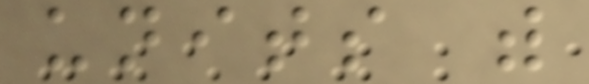units with
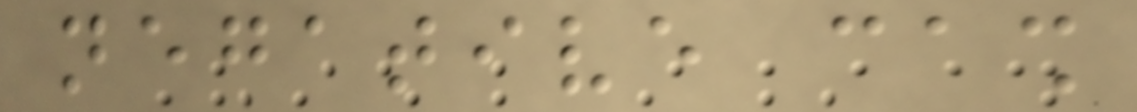negative cash
